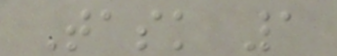Task 1
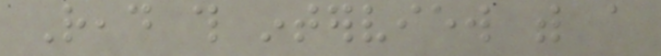Read this interview with a
